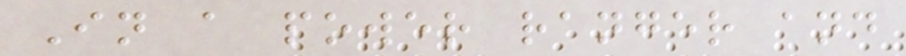In a power ranger and
